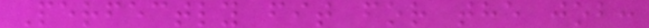Perfectly fit for the job:
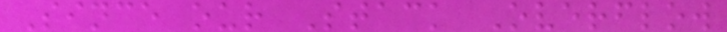Since our Stack Overflow
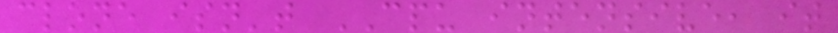clone isn't CPU intensive, it
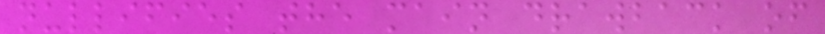nullifies the main drawback of
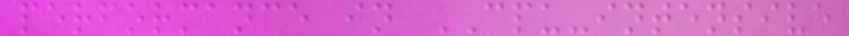performance in CPU-intensive
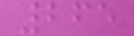265
